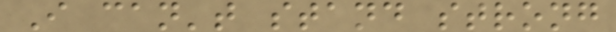I can't stand strong
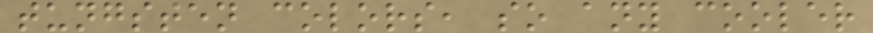tungsten colors, so any cooler
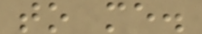to me.
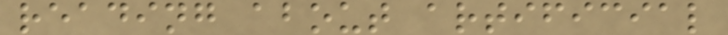reading about artificial
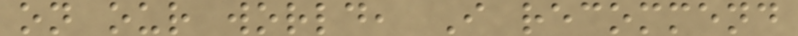on our world, I recommend
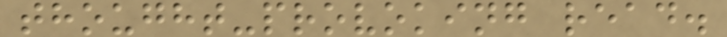thought-provoking read.
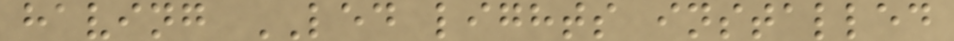having LED lights installed
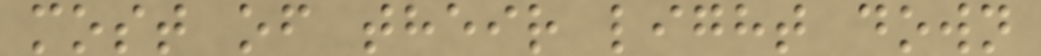most of their light down
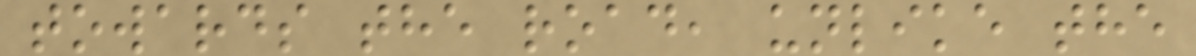towards the road, unlike the
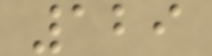129
